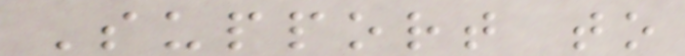Support to
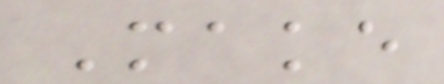Make
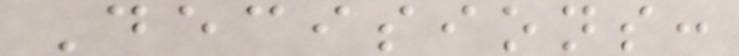Decisions:
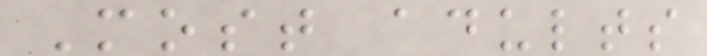Most adults
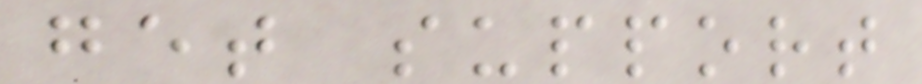get support
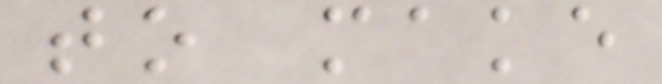to make
